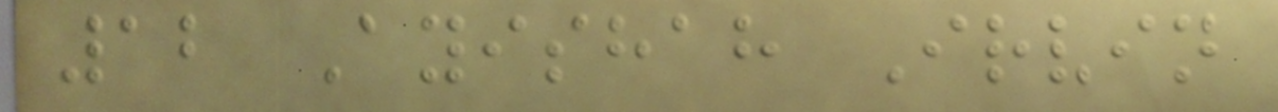12 Ayishah Irvin
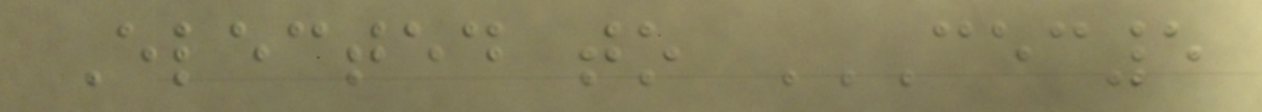Elected to CEC5
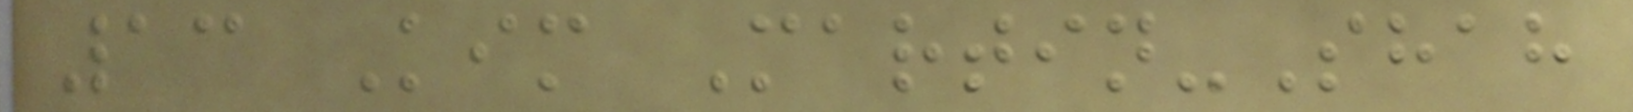13 Kim Martin-Shah
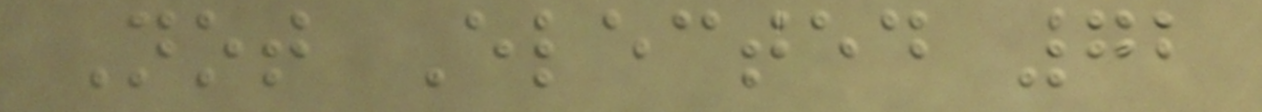Not Elected 72
